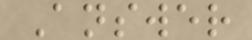Answer
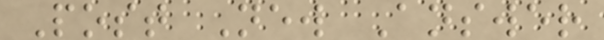Post New Answer
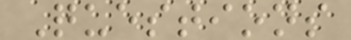Questions
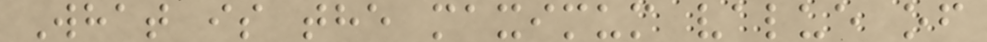What is the maximum value of
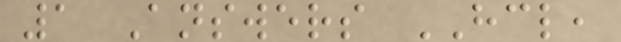1 Answers HCL,
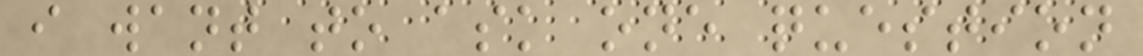i want to ask one question
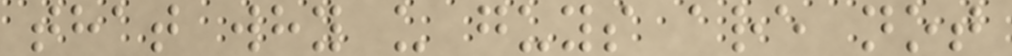that why u guys are not
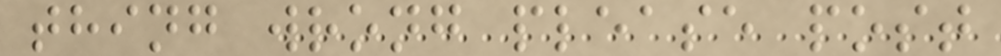thing wrong please post
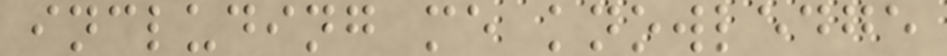including me knowledge
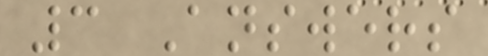3 Answers
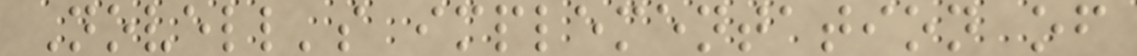Novell's implementation of
